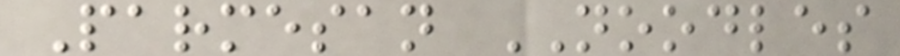Parmesan NOODLES
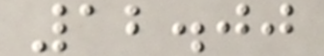12.00
